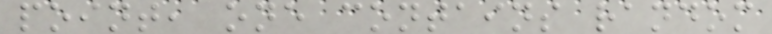point, one contains random
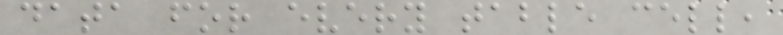data for every table cell,
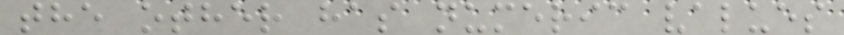the other has numeric values
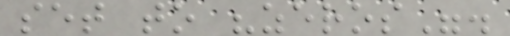set to "zeros".
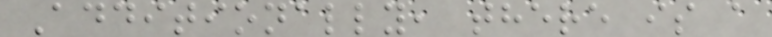Additionally, there is a
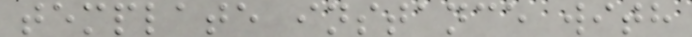template instance with
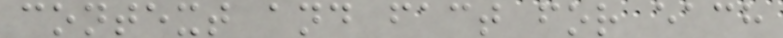context and fact for each
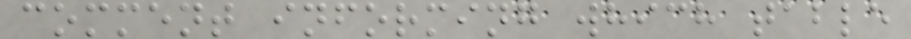comment informing which table
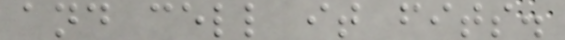and cell it fits.
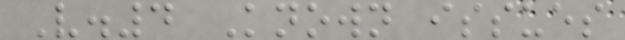V.4 Known issues
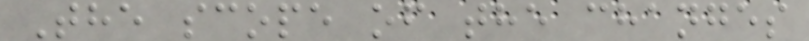The scope of the changes
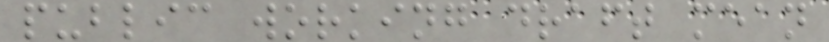public working draft mean
